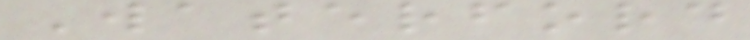Waterford
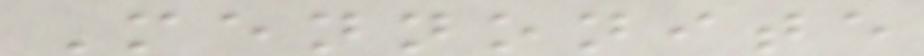Mennonite
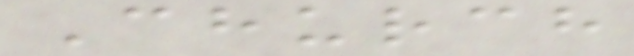Church
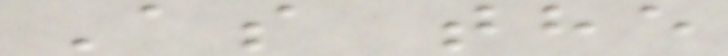As the
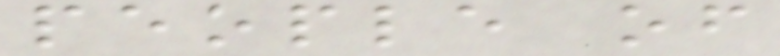people of
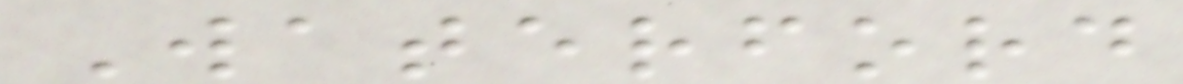Waterford
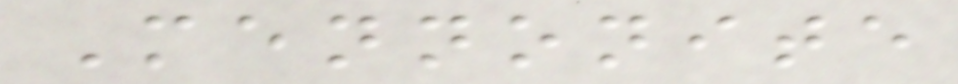Mennonite
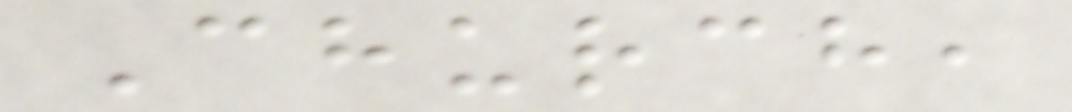Church,
